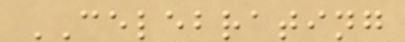CELEBRATING
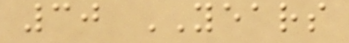30 YEARS
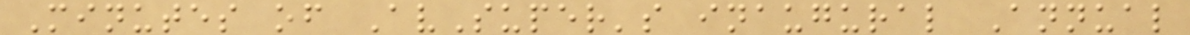Minutes of AvSuper's inaugural Annual
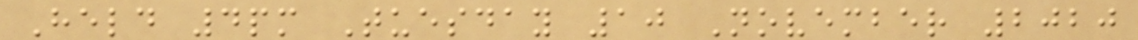Held 4pm Tuesday 10 November 2020
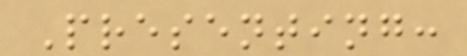Presenting:
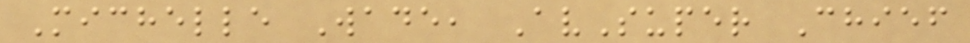Michelle Wade, AvSuper Chief
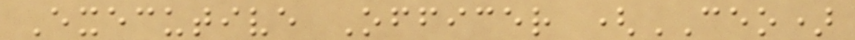Executive Officer (CEO)
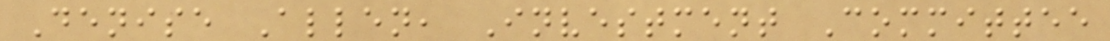Denise Allen, Investment Committee
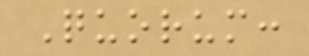Quorum:
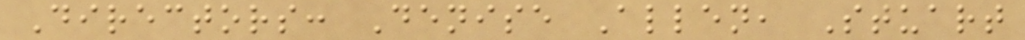Directors: Denise Allen, Stuart
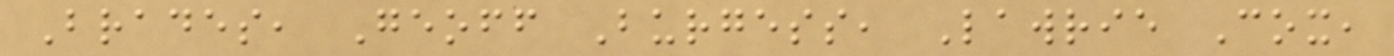Brades, Geoff Burgess, Lawrie Cox,
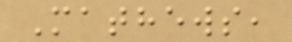Mathews,
